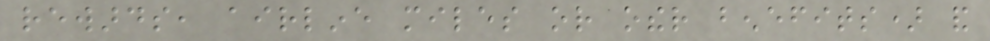rewards, airline miles or other benefits) and
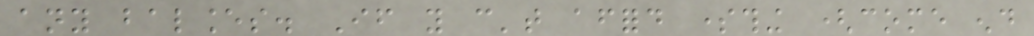any balances. If you can't afford something (come end
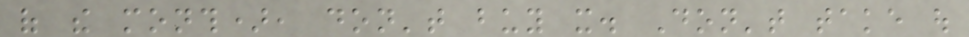of the month), don't buy it. Don't take out
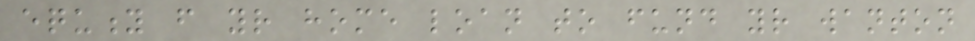equity from your home loan to fund your wanton
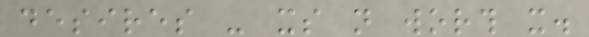desires - its not worth it.
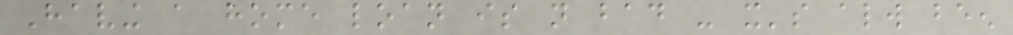Having a home loan is not bad - it's always been
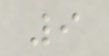9
